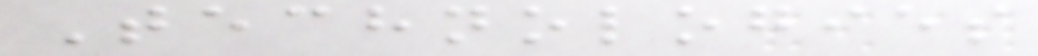Technologies
